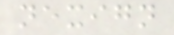nexign
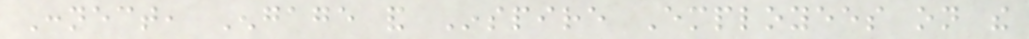Connect, Engage and Inspire Employees on the
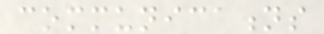communications
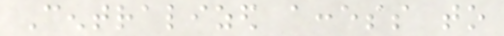Centralized access to
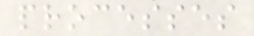processes
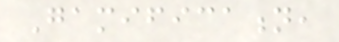Gamification,
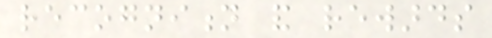recognition and rewards
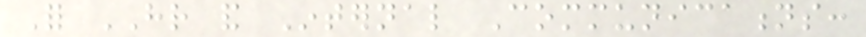For HR and Internal Communications:
